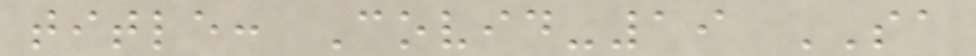title: Covid-19 SA
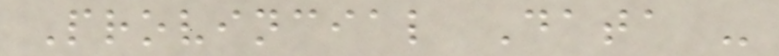Provincial Data -
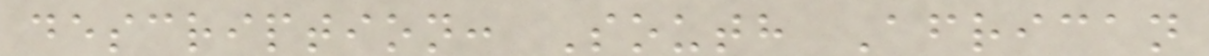description: South African
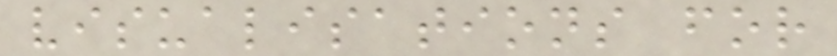visualisations for
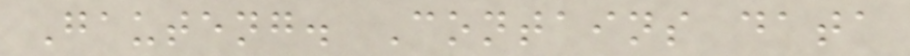Gauteng. Contains data
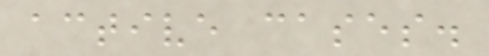active cases.
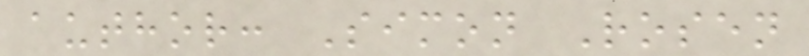author: Simon Rosen
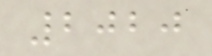2020
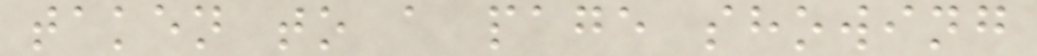taken to a page showing
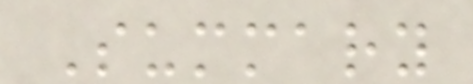Summary
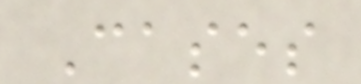Cases
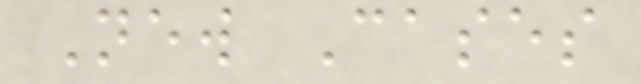New Cases
